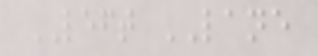LEFT LANE
